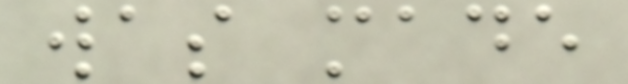was made
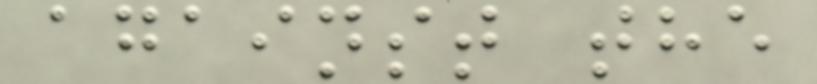against the
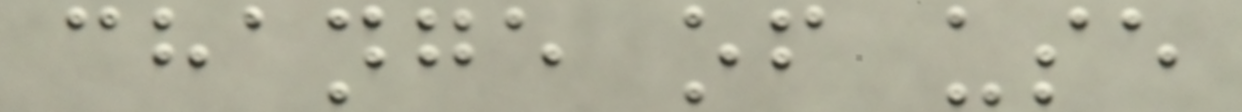change of use
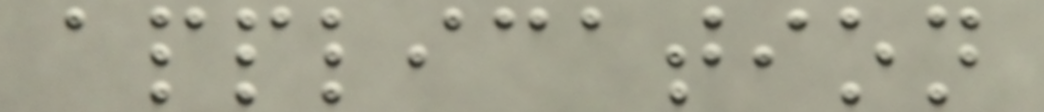application
